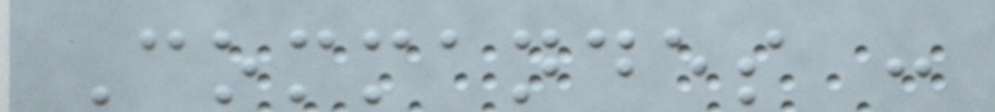Commandes :
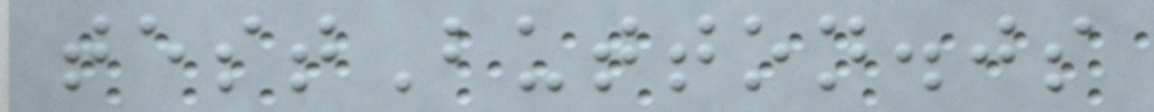testButton.js
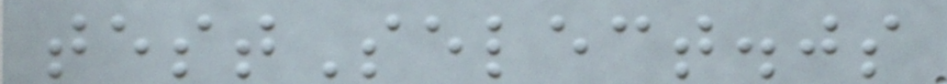testSelect.js
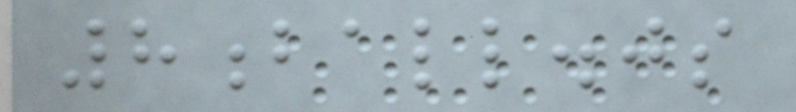8ball.js
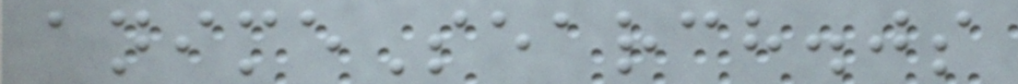animeSearch.js
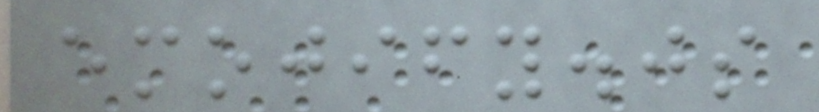emojify.js
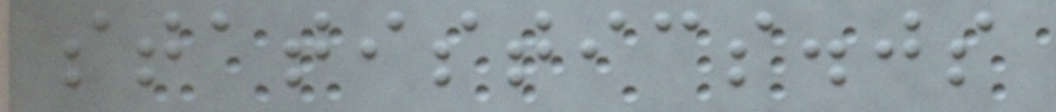statistics.js
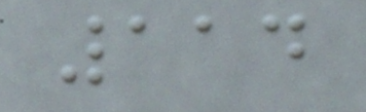114
